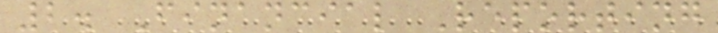2. Financial Reporting
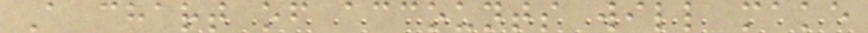A chart of accounts will make
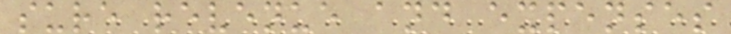sure revenue and expenses
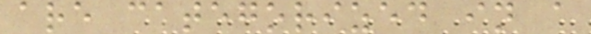are categorized in a
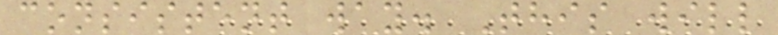consistent way. This will
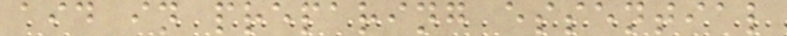aid in preparing essential
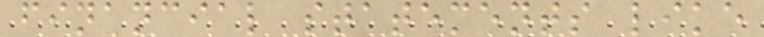financial statements like
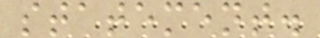statement.
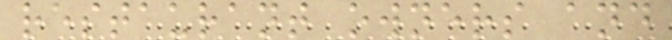restaurant owners and
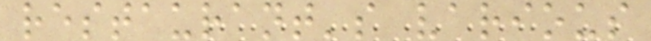restaurant's various
